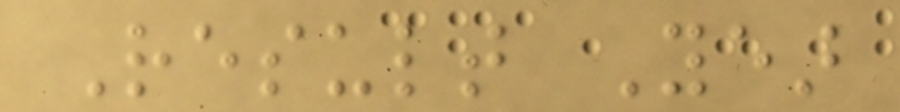Result Year
